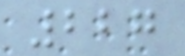227
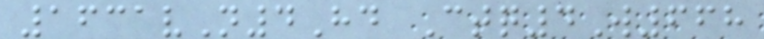1631vN4Hd Ctq4W668
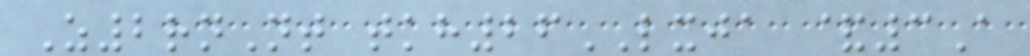Z2rnNt tkh26LXJA &3A
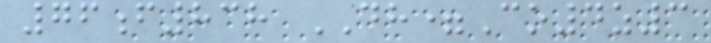76f838 DH=Co4z3
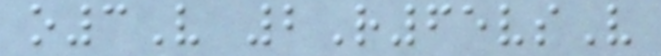o3V 2R65vsV
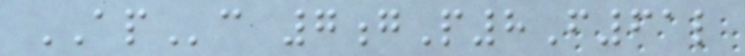APc 7gP8F61l
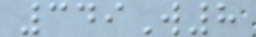349W8
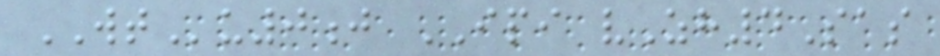WTu0j IPI vZh4Sas
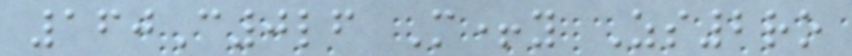160C0lf M+y Zs2ro
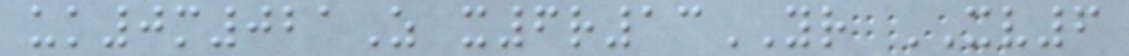uk0m021Z x6r13YR XV6
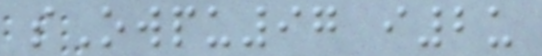sOwpu97 i2u
